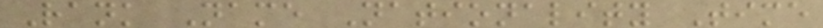Rank Name Nationality Time
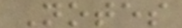Notes
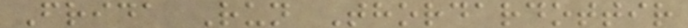Frida Run Thordardottir
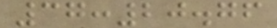37:20.76
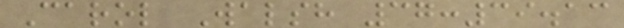Carol Walsh 37:39.13
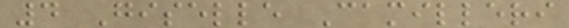4 Giselle Camilleri
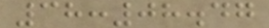38:08.47
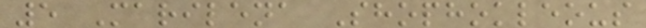5 Marilena Shophokleous
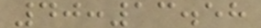40:13.58
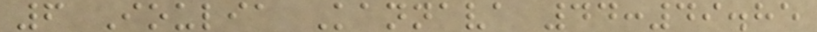6 Ioulia Kannava 44:49.85
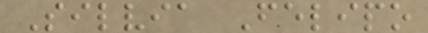Silvia Felipo
